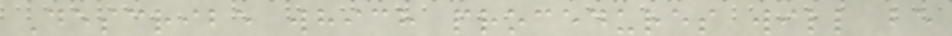Describe which procedures will be
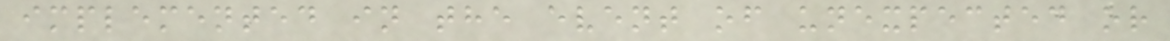implemented in the event of unexpected or
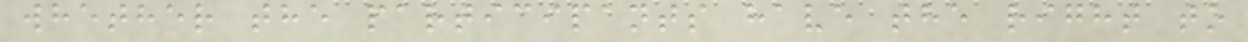whether the participants have the right to
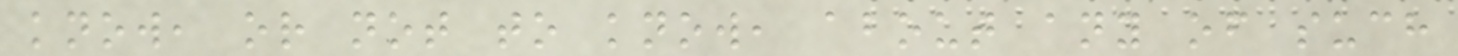know, or not to know, about any of such
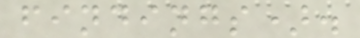findings).
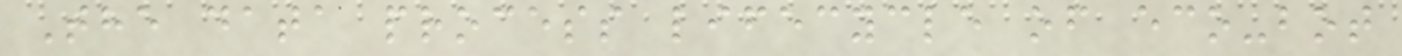The data process lifecycle of eco-bot
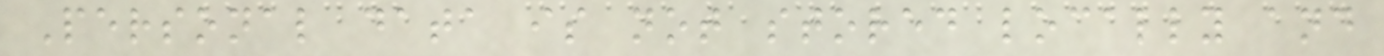Personal data is not stored locally and
